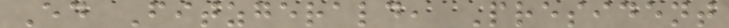Ed Fitzgerald, President
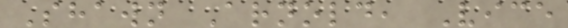Shawn Arnold, Vice
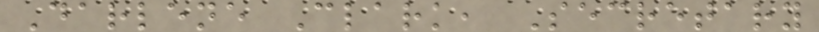Darlene Clark, Secretary
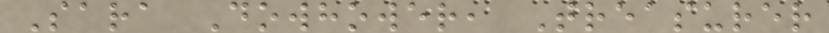Sara Dowhower, Treasurer
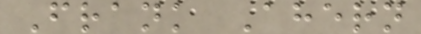Frank Ahern
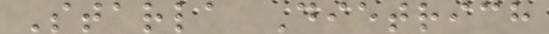Starla Dietrich
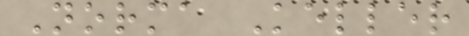Norma Keller
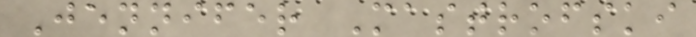Jennifer Mastrofski
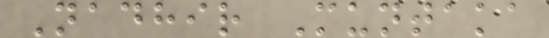Nadhir Muntaka
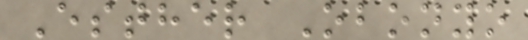Esther Obonyo
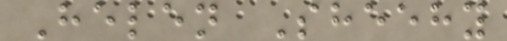Helen Sheehy
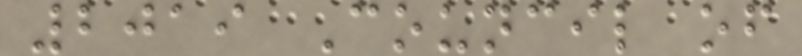2019 Council of
